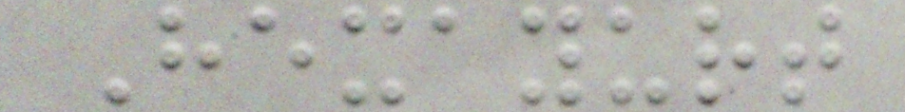Hexayurt
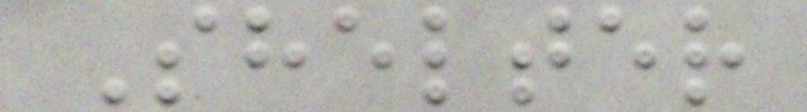Shelter
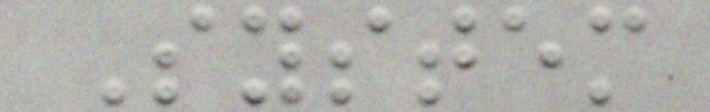System
